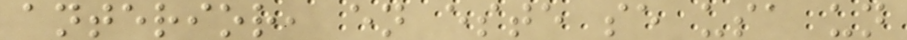anterior, en este se usa un
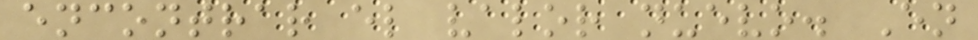encontrar el valor nuevo. En
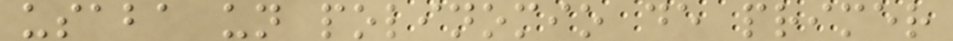usaba un polinomio de primer
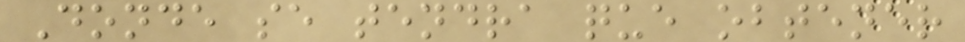Donde se tendra que obtener
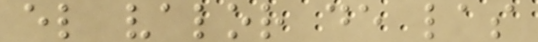el valor de las
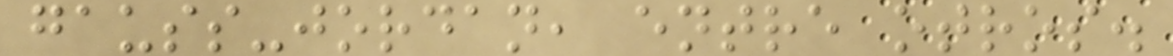gauss-jordan, entre otros.
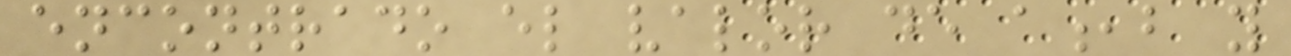encontrado el valor de a,b y
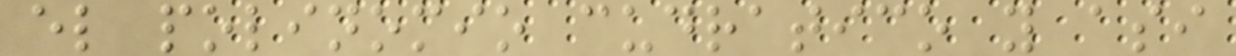el polinomio cudratico y asi
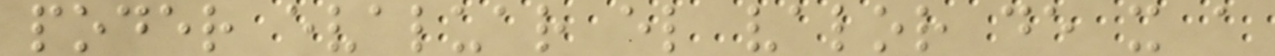poder evaluar el valor de x a
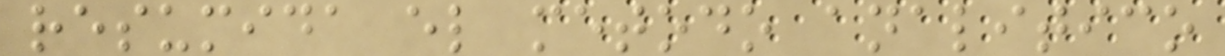resumida el metodo analitico
